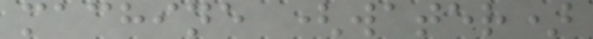machine (water)
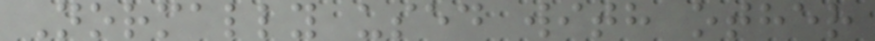Normally used with other
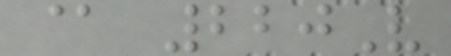@ 220V
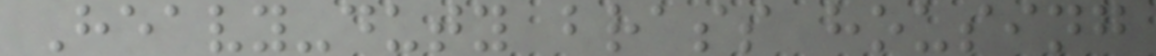Heavy-duty brass housing
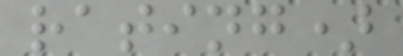rating)
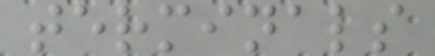terminals
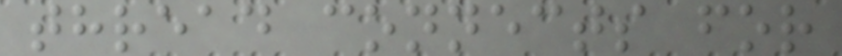thread connects for
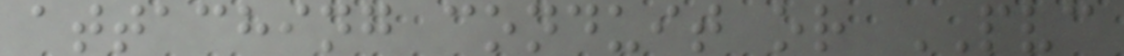attaching conduit or PVC
